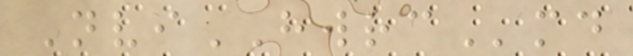NviHWRCmd
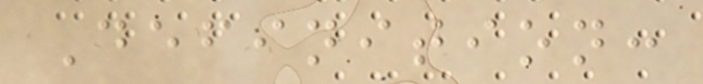Definition:
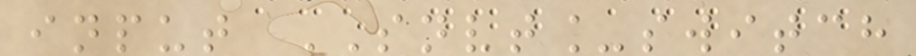input SNVT_switch
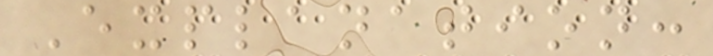Explanation:
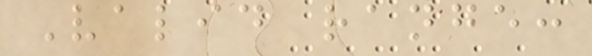Valid range:
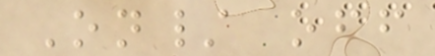On/ off
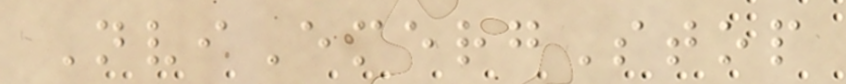NviEmergStop
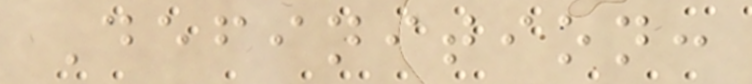Definition:
